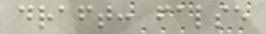draft: false
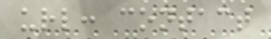url: contact
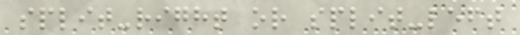split-right or split-left
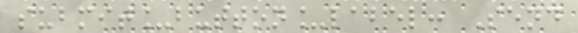submit_button_label: Send
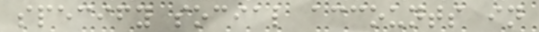specify social accounts in
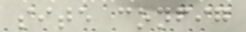site config
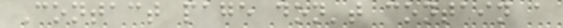Contact page don't contain a
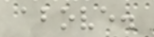above.
